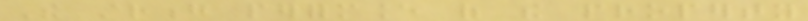The strong performance of the property
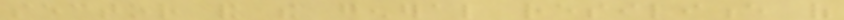sector and the general resilience of
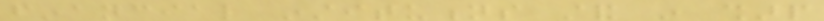financial institutions stand in sharp
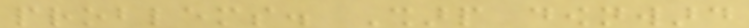problems. Sharp downward
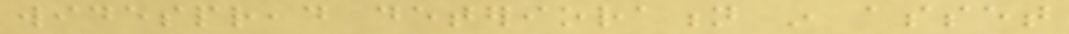widespread deterioration in asset
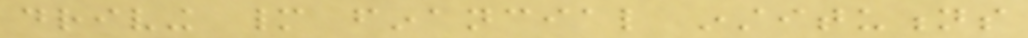driving many financial institutions
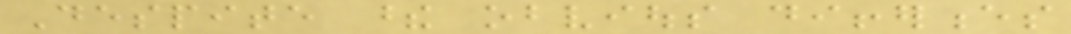Despite these obvious differences
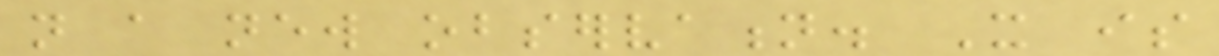not a new observation. It is
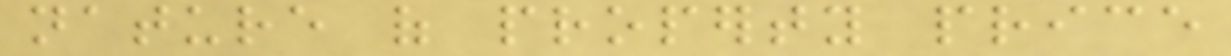nature of property price
